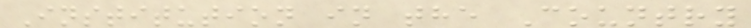Institution in the Country
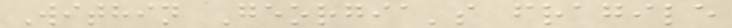Within Georgia's fragile
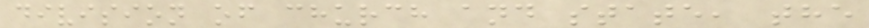division of church and state, the
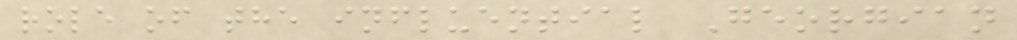role of the influential Georgian
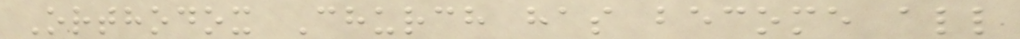Orthodox Church has become all
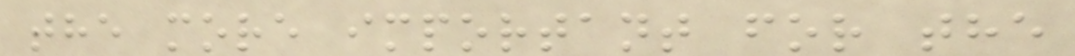the more important for the
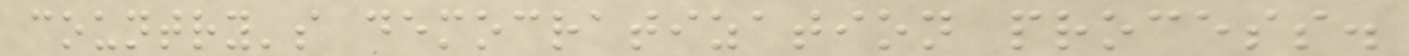country's democratization process.
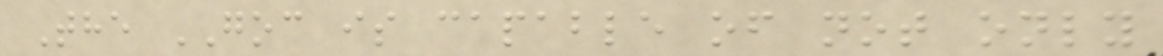The GOC is capable of not only
